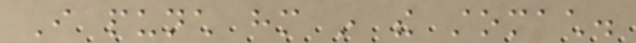I punch him in the stomach.
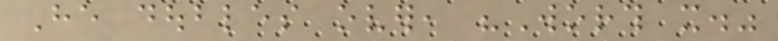He doubles over, "Worth it."
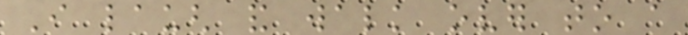I laugh and walk over to a
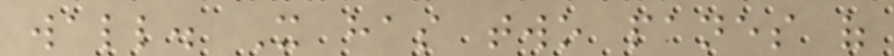wall. It has two panes of
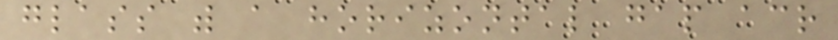glass with a horizontal gap across
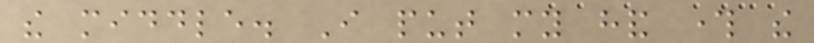the middle. I put my hand through the
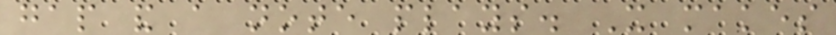gap and a note plays. It makes
